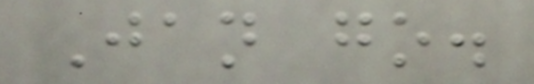Jan go.
